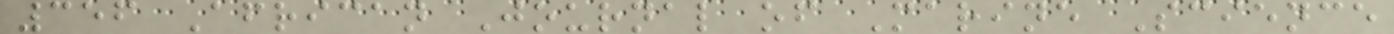356 African Journal of Marine Science
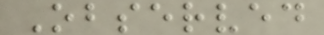Observed
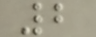2
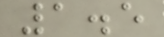1.5
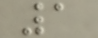1
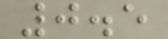0.5
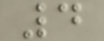4
